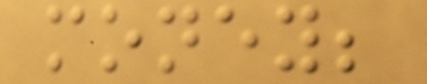money;
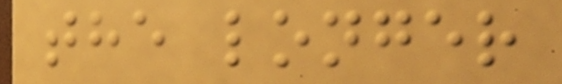the longer
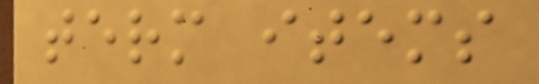term items
